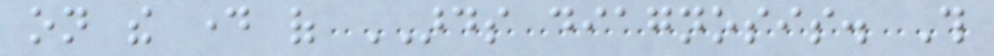on the day of ARDS diagnosis. This
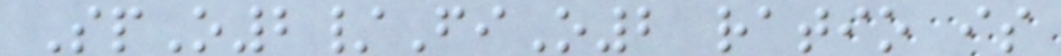SpO2/FiO2 ratio is
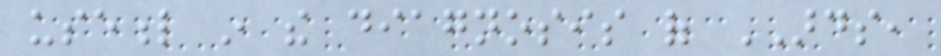useful in the diagnosis of ARDS,
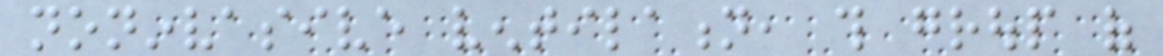noninvasive ventilation, this group of
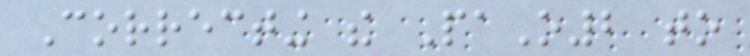Correcting the PaO2 to
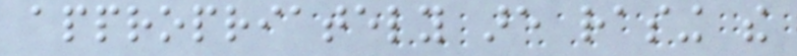appropriately are rasing the
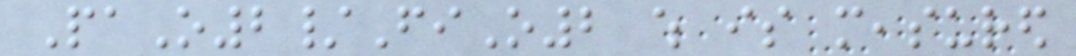PaO2/FiO2 which is measured
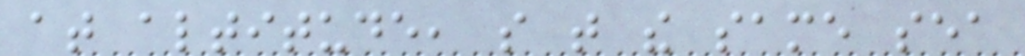at altitude, so that the same sea
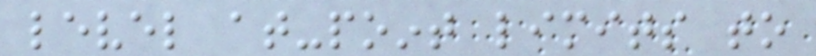level at-point limits to
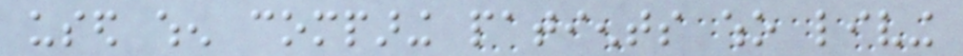used when comparing patients who living
